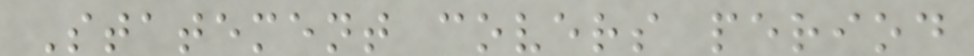Statement covers period
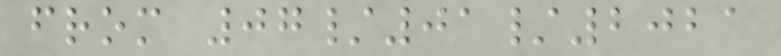from 07/01/2021
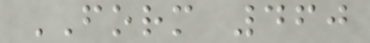FORM 460
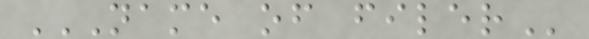NAME OF FILER
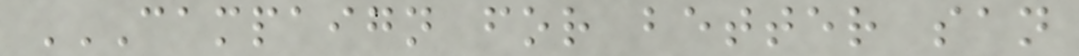CAMPAIGN FOR BETTER SAN
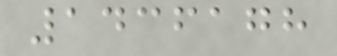1436178
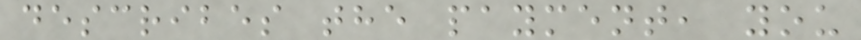describes the payment, you
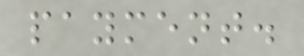payment.
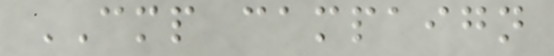CMP campaign
